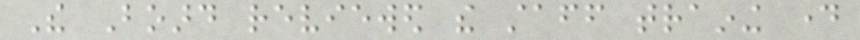The Board reviewed the staff training day
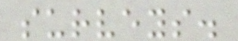surveys.
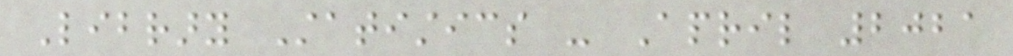Library Statistics - April 2021
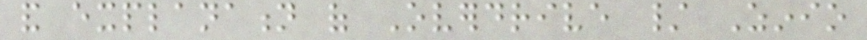and explanation of Overdrive / Zinio
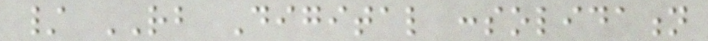/ RB Digital consolidation
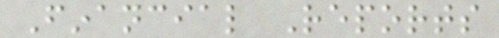Financial Reports
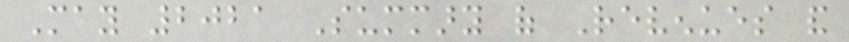May 2021 Summary of Revenues and
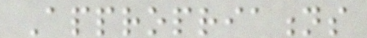Appropriations
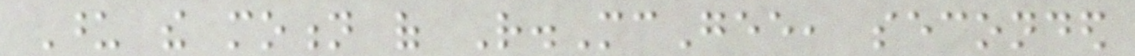Upon the motion of R.McGee, seconded
